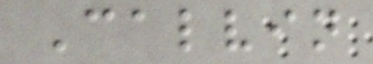Calvin
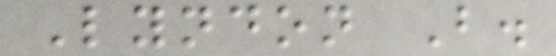Lyndon B.
